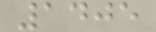1405
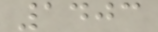1403
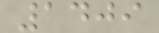1409
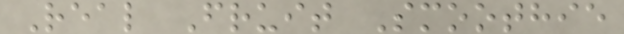Real Fruit Smoothie
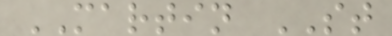MARTIN ST
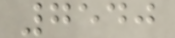7540
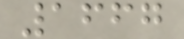1667
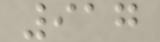917
